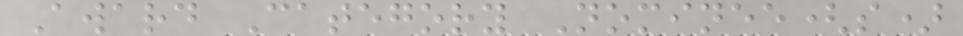Award Category Nominee(s)
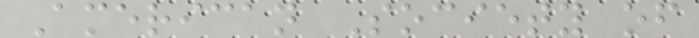American Society of
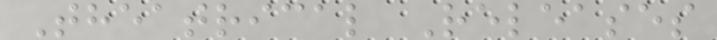Theatrical Releases
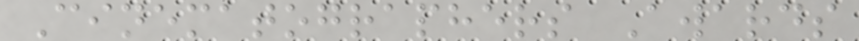Cinematographers Awards
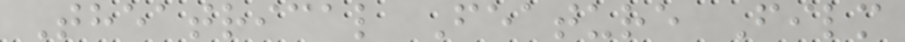Theatrical Feature Film
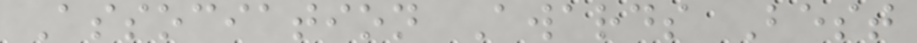Association Awards Best
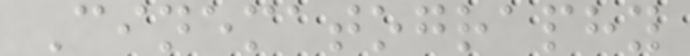Cinematography
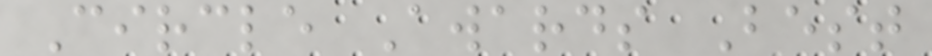Circle Awards Best
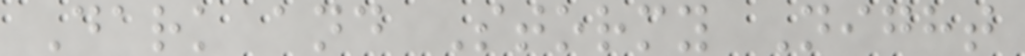Dark and Stormy Night
